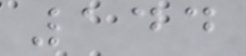144
